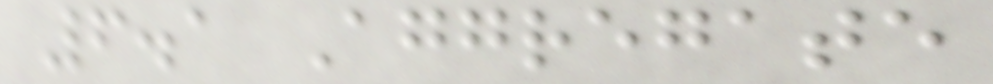6.1 Aggregate
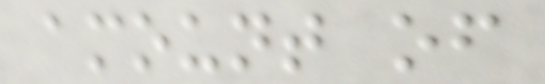amount of
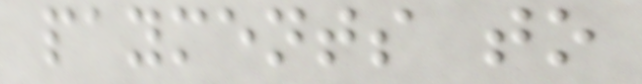payments to
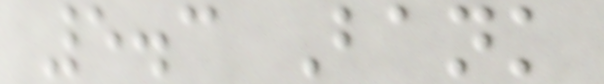5.3 Bank
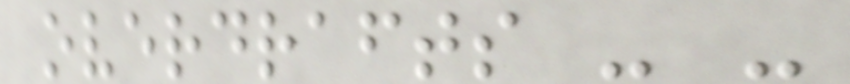overdrafts - -
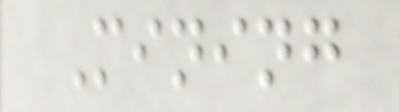Mining
